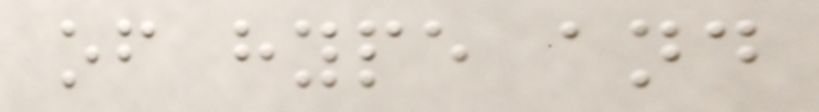of hype and
